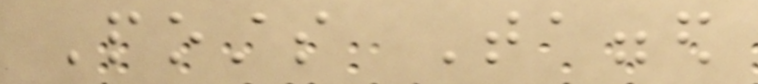Posts Tagged
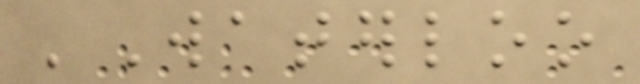'Waterloo
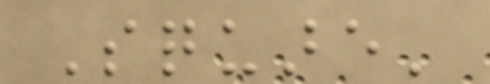Square'
